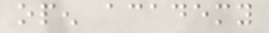open academy
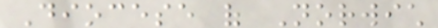Diocese of Norwich
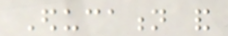Education and
